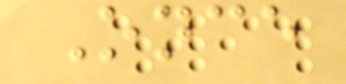Once
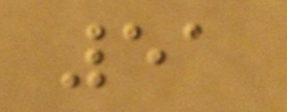51
